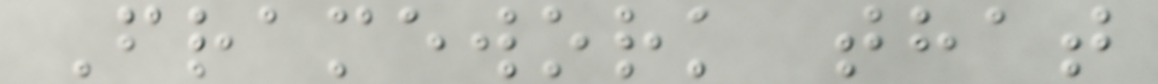Framework that
